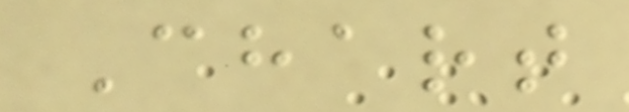Chart
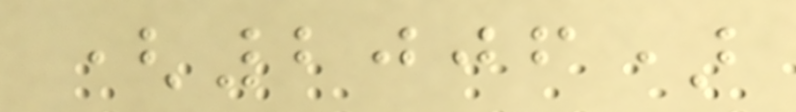(2006)
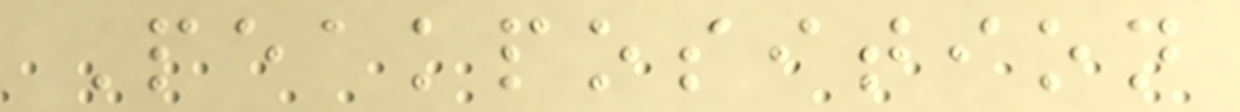Peakposition
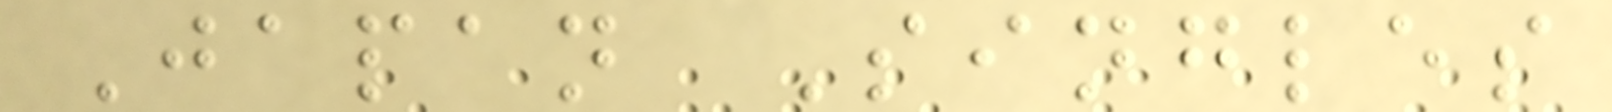Japan Singles
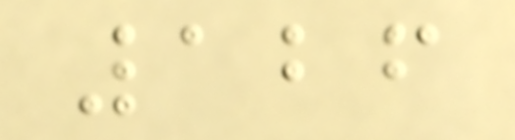126
